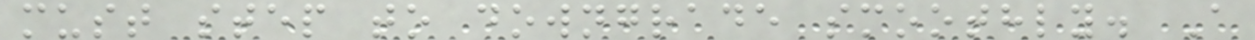must step to downgrade smoothly. A
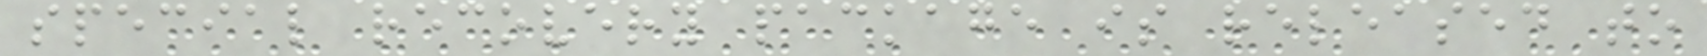special recovery package is released to
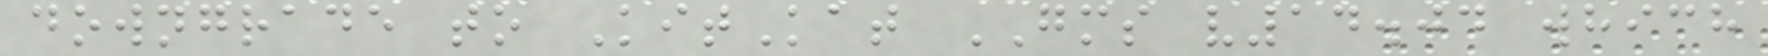downgrade to KitKat GMS v14.04 which
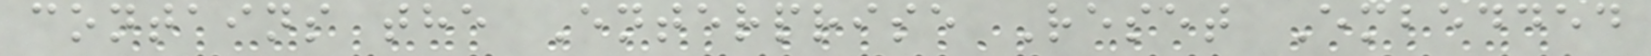contains the Enterprise Reset Embedded
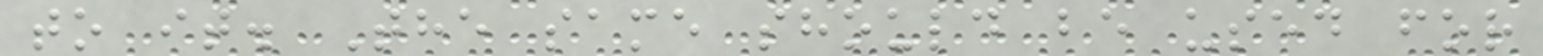to it. The same should be used for
